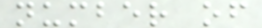number of
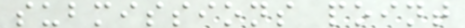submissions point
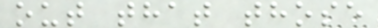out that those
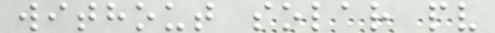without solar pv
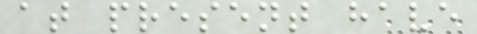at present have
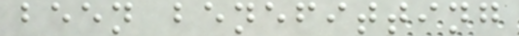been benefitting
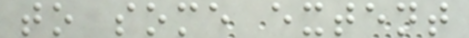to some extent
